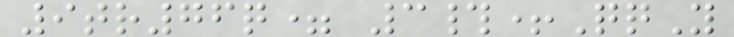9tr76q= 3#+QqY
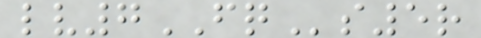lv7FQs5r
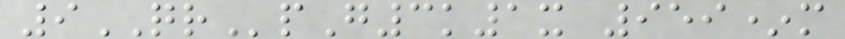9QRpG3k1x 959*m
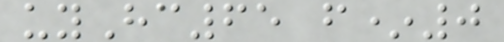uyHc65 f*0
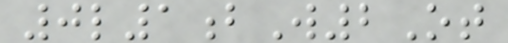0l1bW2Ot
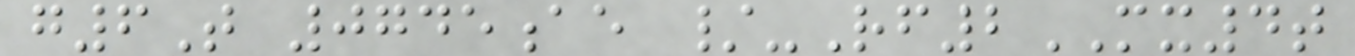g6T 0745ae /-Rf2MX4t
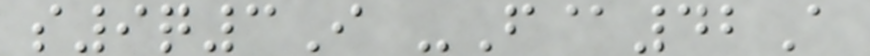s9q3I -F@42A
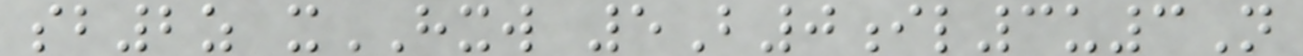sb2z xHXW 5B0il3u3N
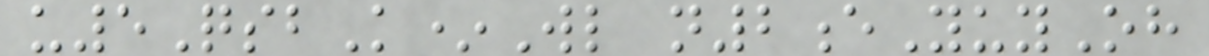u5QsbK*Wl n2eYuyOh
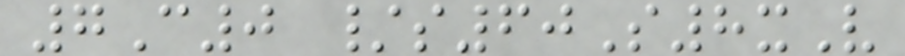7C0 /s60S8xV
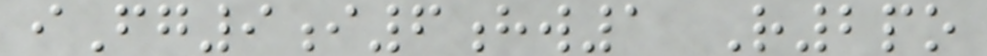iFg9i6hw1 R2po
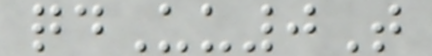qdUu0T
